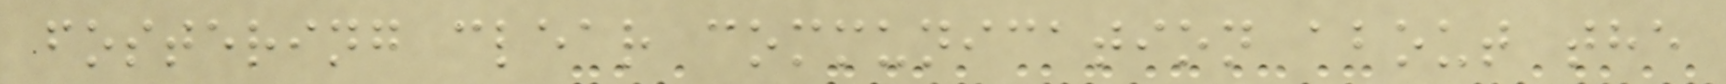fostering clear communication about the
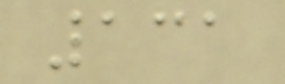131
